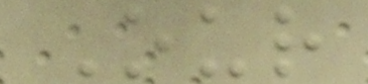Our
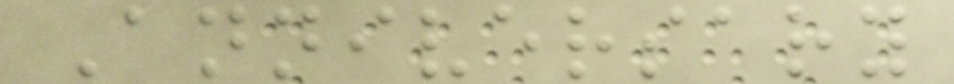Anniversary
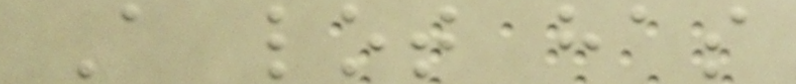A lot has
